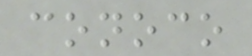conoco
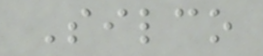Silco
